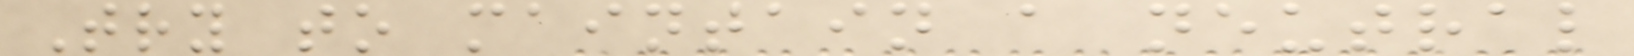Try to maintain a neutral
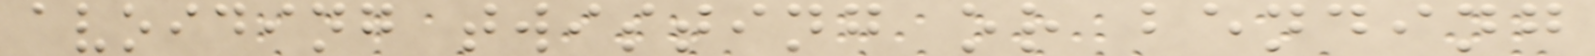avoiding twisting or bending
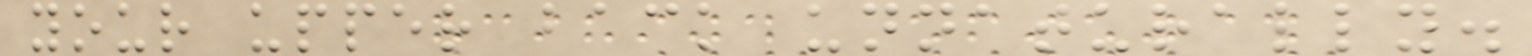your upper back unnaturally.
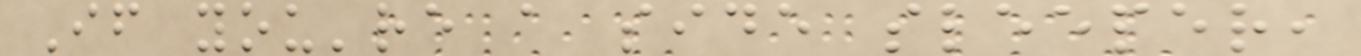If you're a side sleeper,
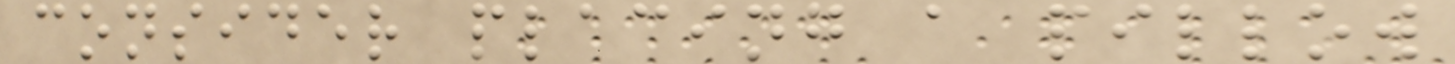consider placing a pillow
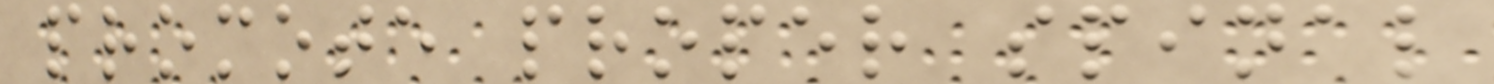promote proper spinal
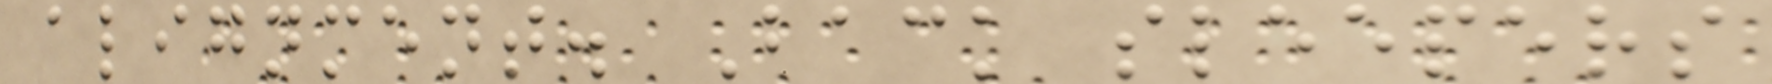alignment. Back sleepers
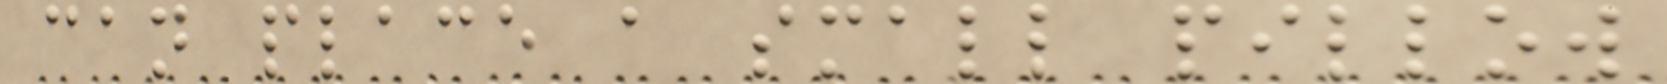can place a small pillow
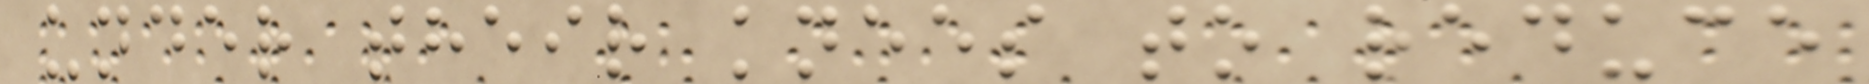under their knees to reduce
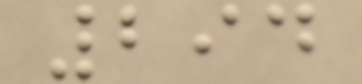294
